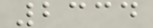2334
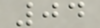04
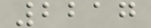2217
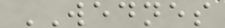WEDNES
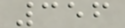356
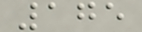175
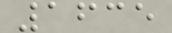1635
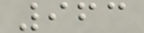963
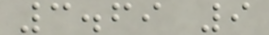3.69 9
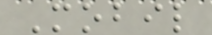Mobil
